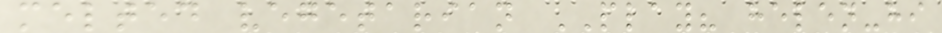melted vegetarian PLAY? helen-hi
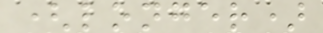(longer)
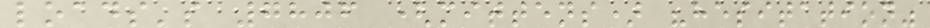loads's 7806 (mittens) "hesitation"
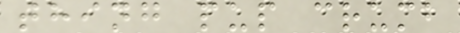thing pup crumb
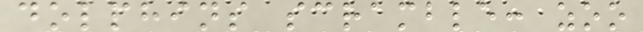dolphins scramble: zoo
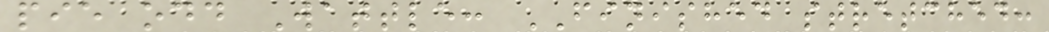pie odd Wattle: FINISHED stretched:
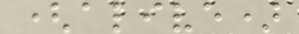(alive)
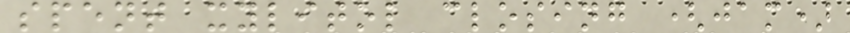spent xylitol closing (jam)
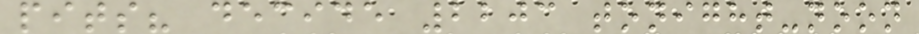pits? decide 2203 tonight-noon
